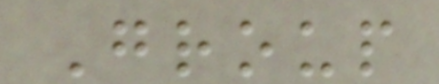Group
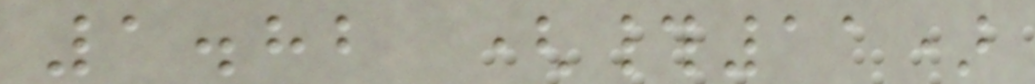1.82 (#11)
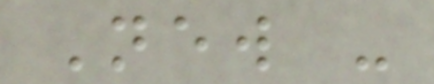New -
